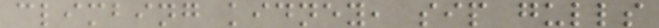climbing kidney, sip gulls
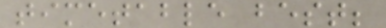timetable best;
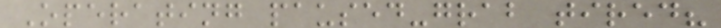Operating paused-grab tired?
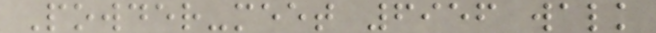Powder-meet 6956 walk
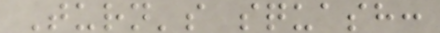Turn's squash:
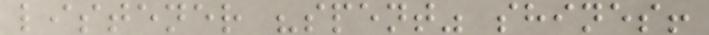listener "spent" shines!
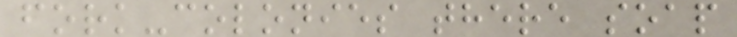fork-colonies there soap
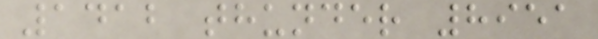1412 thunder 8951
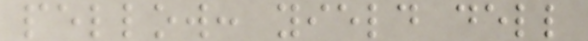pellow: yield dell
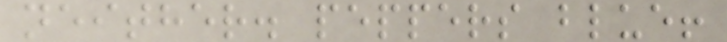neither. peppers blue!
